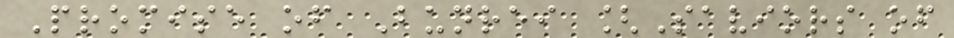Promise of Bunrei [Saviors of
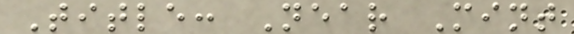Title: Near Mint
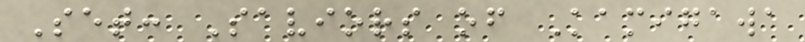Set: Saviors of Kamigawa
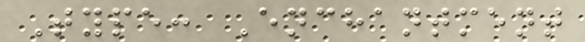Type: Enchantment
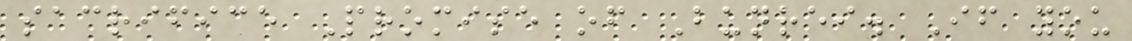sacrifice Promise of Bunrei. If you
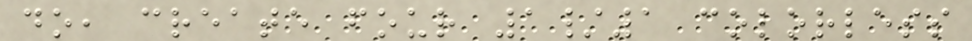do, create four 1/1 colorless
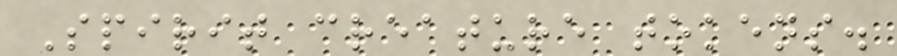Spirit creature tokens.
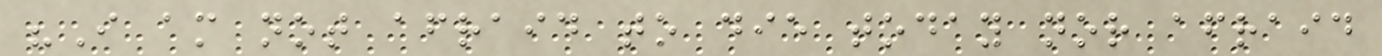"I am not afraid to die today nor afraid
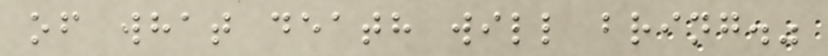of what death will bring."
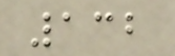132
